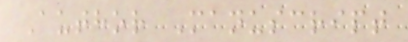Author Manuscript
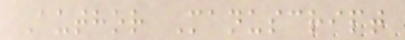Author Manuscript
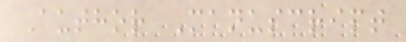Author Manuscript
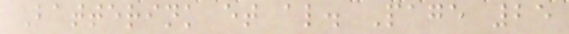Batterink et al. Page 25
